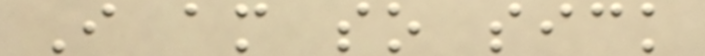I am so sick
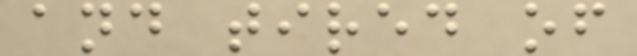and tired of
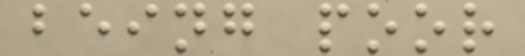being poor
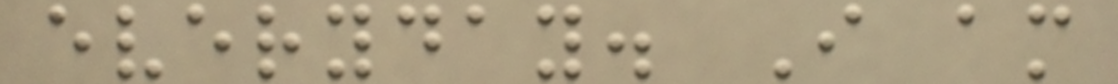everyday. I am
